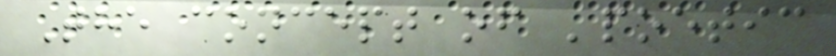The concept of 'poetic
